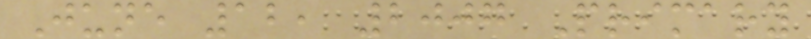June 12, 2007 Primary
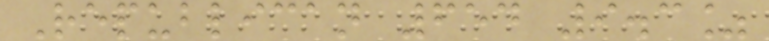Republican 654 9.3%
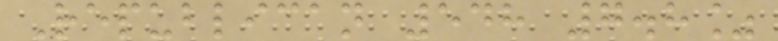Republican 548 7.8%
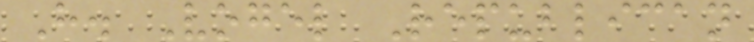H. Vogel Republican
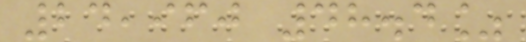24,960 48.4%
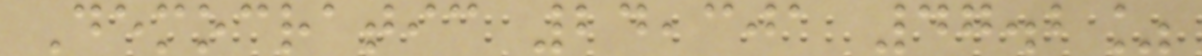Democratic 24,301 47.2%
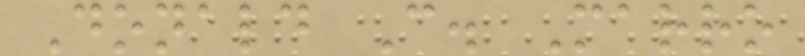Donald C. Marro
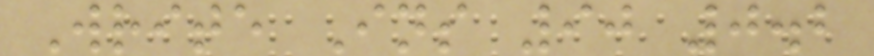Write Ins 90 0.2
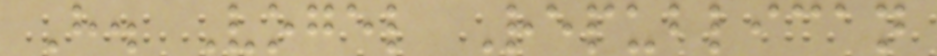H. Vogel Republican
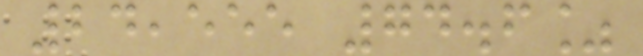24,555 74.6%
